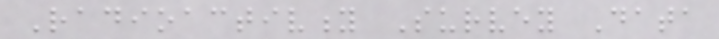Radioactivity Survey Data
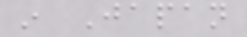in Japan
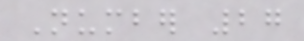Number 27
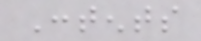Contents
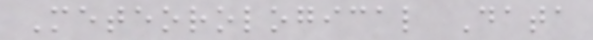Meteorological Data
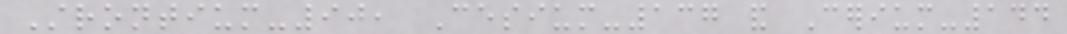Strontium-90, Cesium-137 and Cerium-144
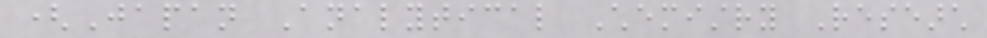(Japan Analytical Chemistry Research
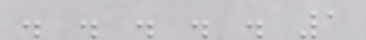. . . . . 1
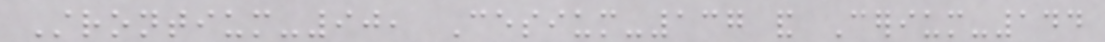Strontium-90, Cesium-137 and Cerium-144
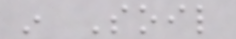in Soil
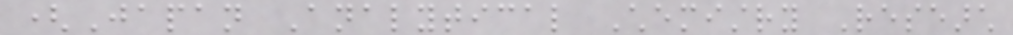(Japan Analytical Chemistry Research
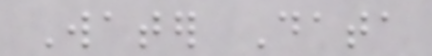Water Data
